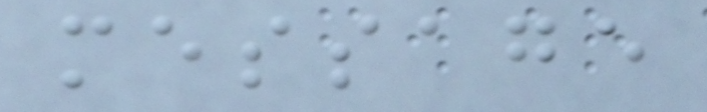message
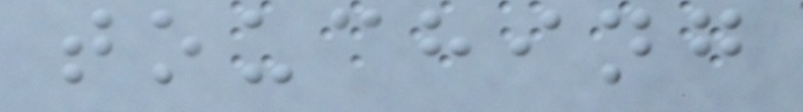touching
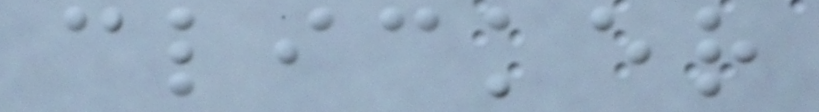clicker
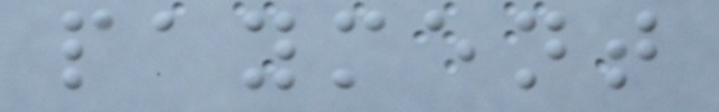payment
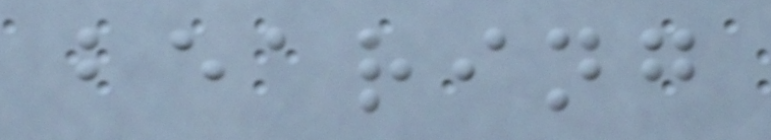bearing
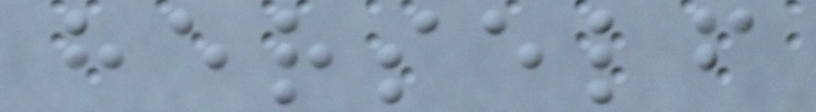herself
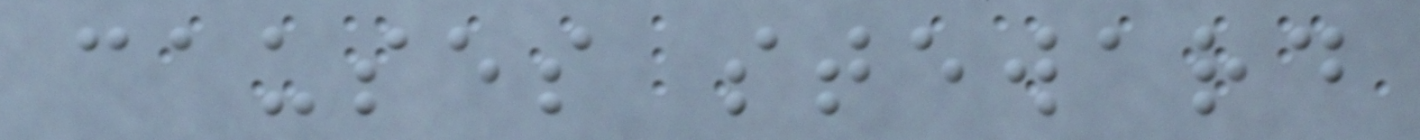causes steward
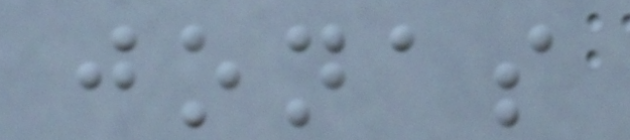jonas
